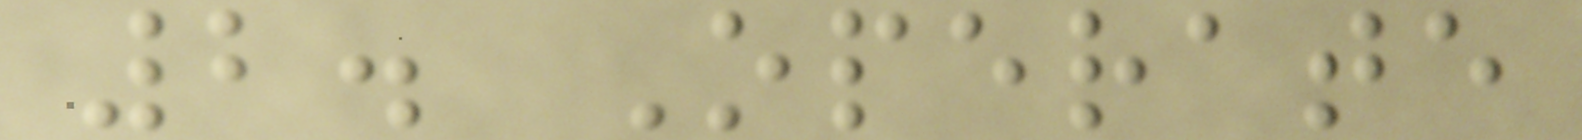2. Operate
